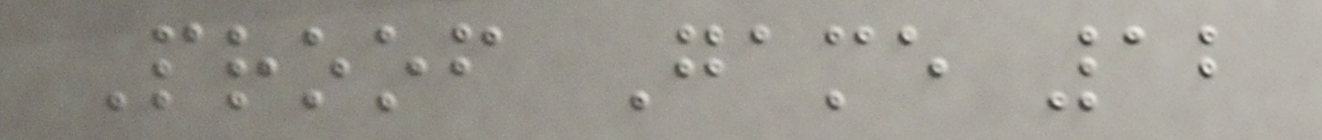Proof Game 12
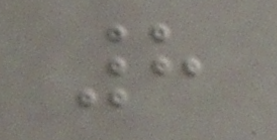8
